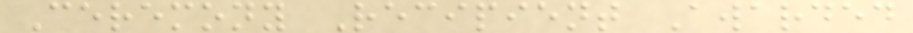Ceremony Recipient Awarded
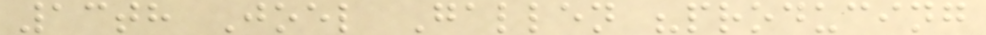13th Joel Gallen "producing
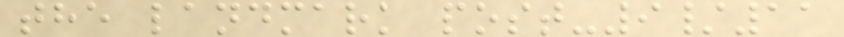the landmark post-9/11
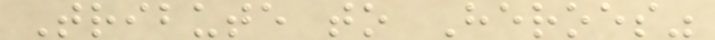Tribute to Heroes"
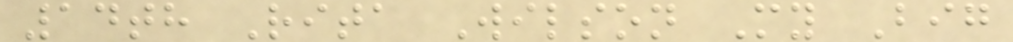14th Rita Wilson My Big
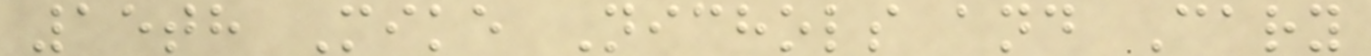15th Mike Nichols and Cary
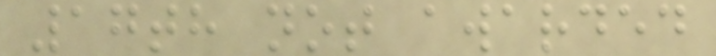17th not awarded
